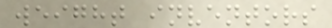weight inventors
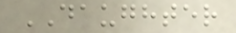DAUGHTER
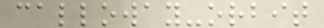calloway-orbit
